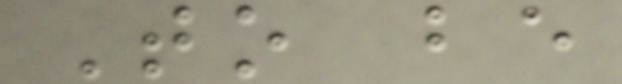To be
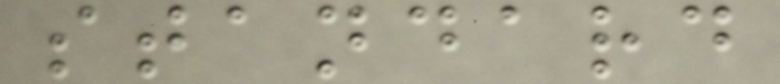standard
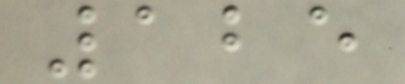125
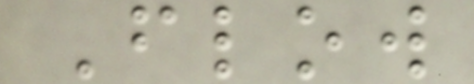Flow
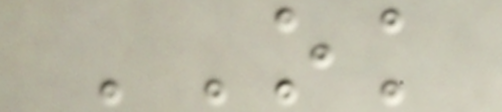OK
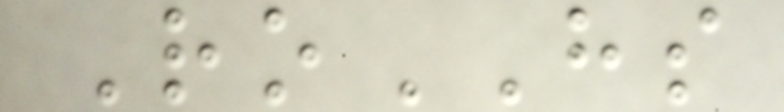RoHS
